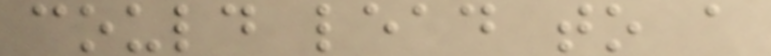could lead to a
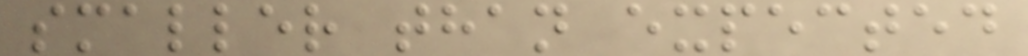smaller than expected
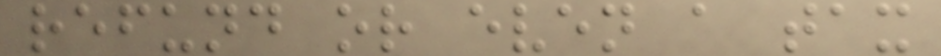refund or even a tax
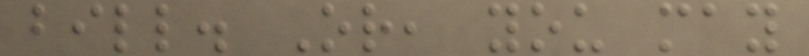bill. Or, you may
